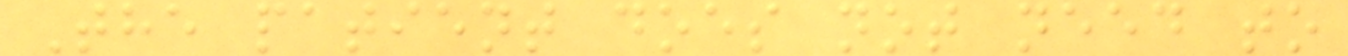The patient does not need to
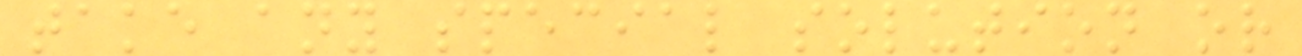take any special solution or
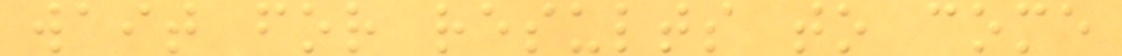wait for results to come
